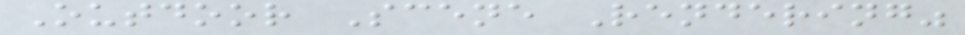Outdoor Scene Rendering"
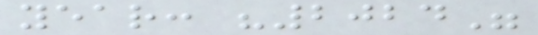year: "2024"
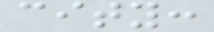city:
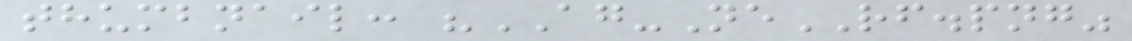thumbnail: "AG-NeRF.png"
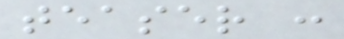teaser :
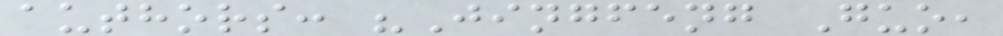authors: "Jingfeng Guo,
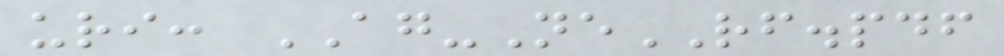uri: AG-NeRF.pdf
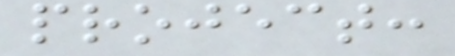project:
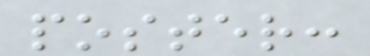poster:
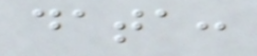data:
